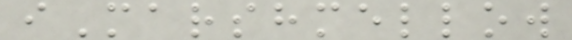iMarshmellow
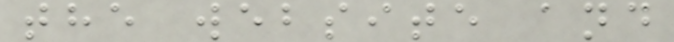the website and
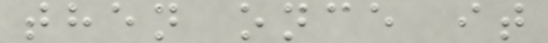then once it
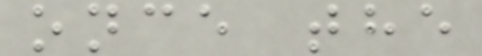once the
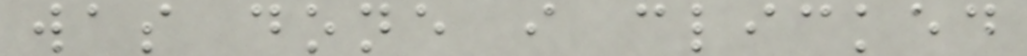was done i clicked
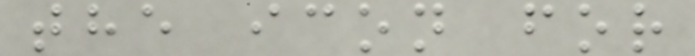the icon for
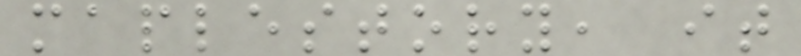maplestory, it
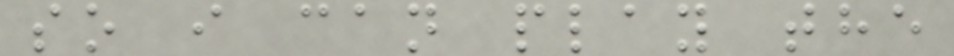so i can play the
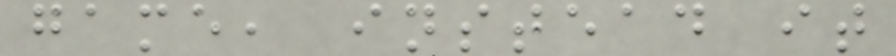game, instead it
